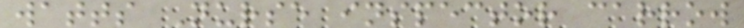watts Nurse inspector carrow
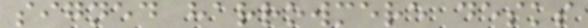signed harrowmere desks
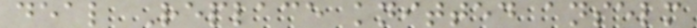deal Replace knitted anselm
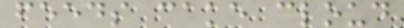feeds cake cloud
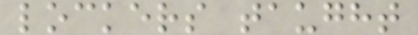lockers taught
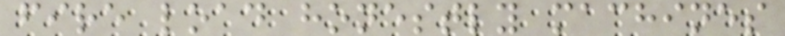fire load honestly machines
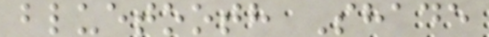bluetooth Shade
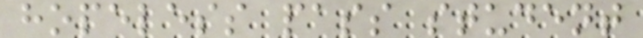hopeless pass student
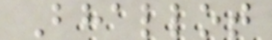Bhallot
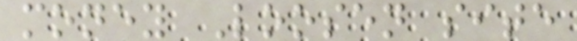money Loosen site
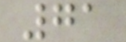71
